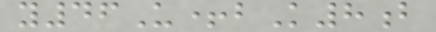y46U+bK8b
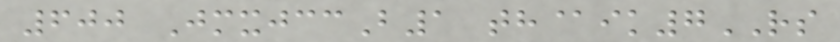600 JmxjccB1 th@ik7RS
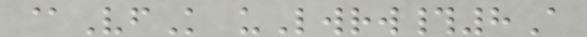@VfK uLwrw#8A
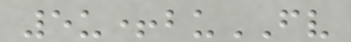5u+buFV
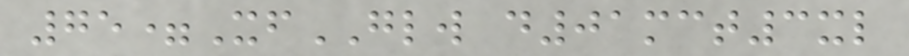75=XfGLW d01mct3xl
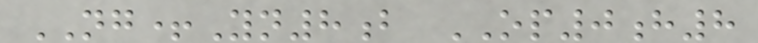NG+Yn8b OP0h8
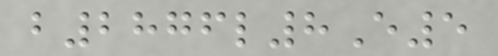b2876l8E5
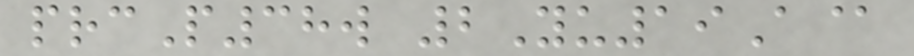prcP38w 2Yu19A@
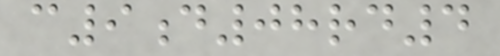c9d08rd4
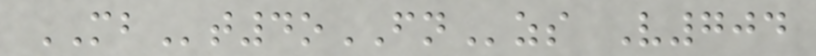MBt4oFNzs V704
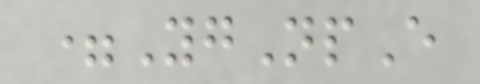=YgNpE
